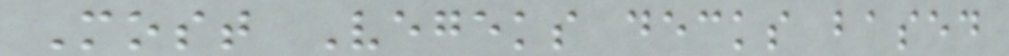Most Vegeks decks based
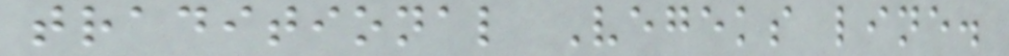traditional Vegeks line.
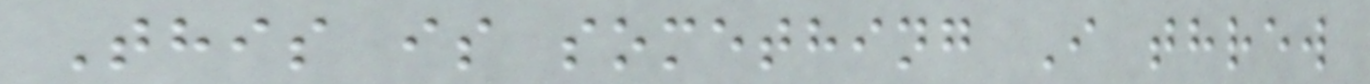This is something I threw
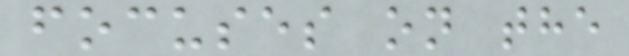focuses on the
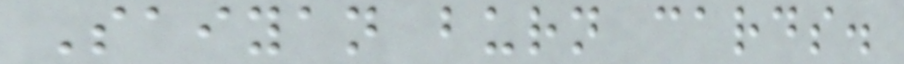Saiyan burn cards.
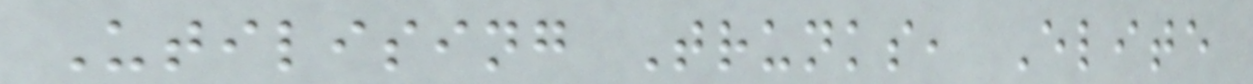Utilising Trunks, Elite
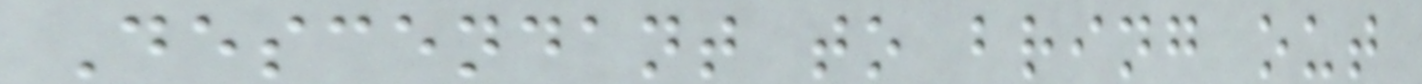Descendant to bring out
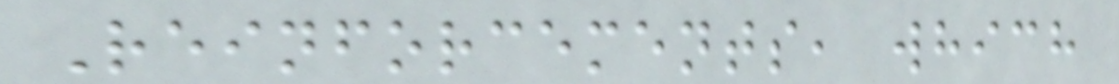Reinforcements, which
